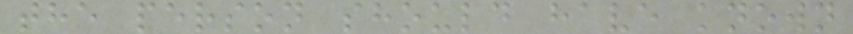the person should have known
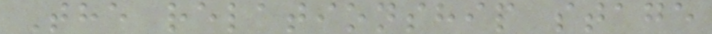The relationship stage
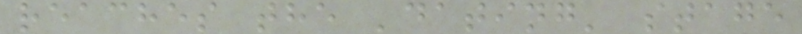reaches the 'dating' stage
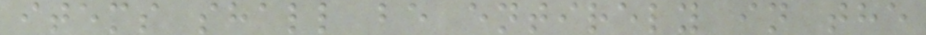items shall be entirely in the
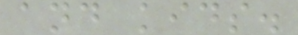and kids.
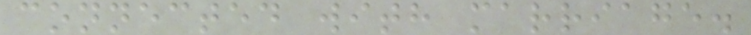connected with marriage.
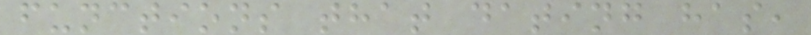functions that dating has,
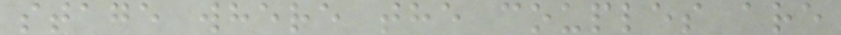stage where the couples are
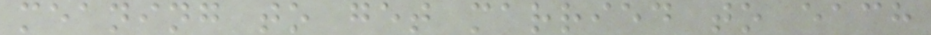meaning to get married to each
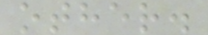other.
